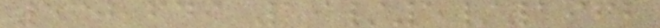560,649 19/5/1962
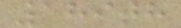189th
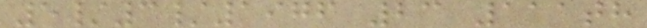5/3/1976 23 111th
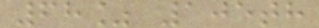68% 105th
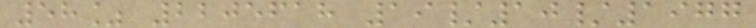58% 2205618 19/10/1977
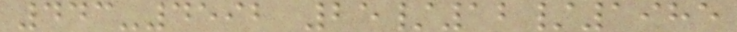443-4592 25/12/1985
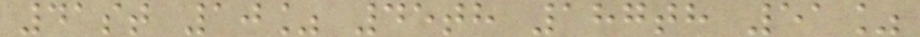41st 10% 45th 187th 51%
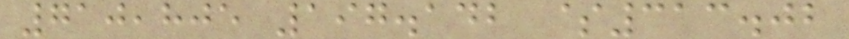710,805 197.142 $313.02
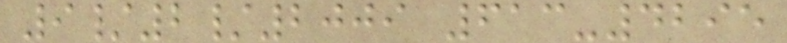9/2/2009 613-4295
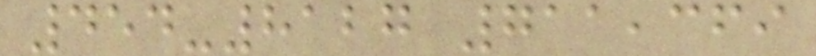454-8127 711,369
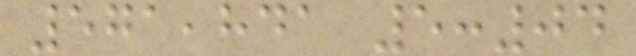571,841 5:04
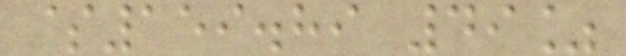$159.89 49%
